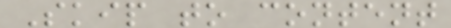Skip to content
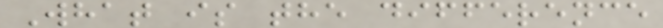What is the difference
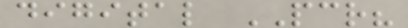digital PCR?
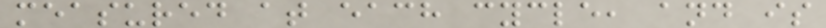measured at each cycle, and is
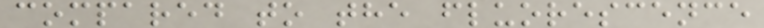compared to the fluorescence
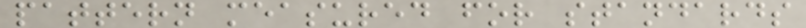pattern measured for standards
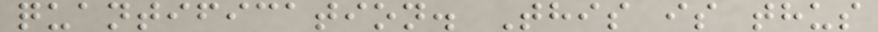quantification. This is thus
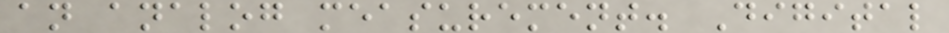an analog measurement. Digital
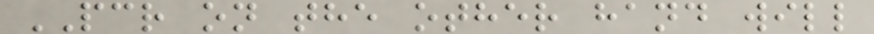PCR on the other hand will
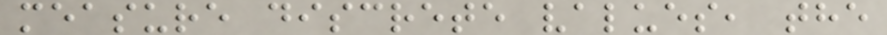measure discrete values, the
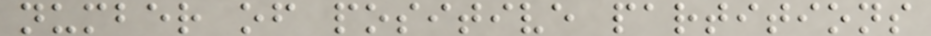number of positive partitions
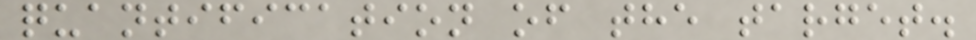quantification of the target.
